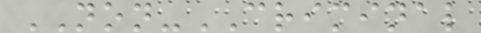NON-CRIMINAL
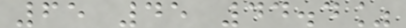65 45 44.4%
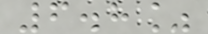6.8%
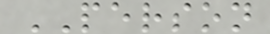PERSON
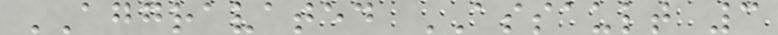AGGRAVATED ASSAULT 3
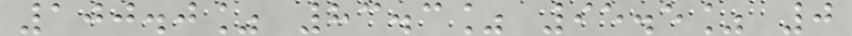100.0% 83.3% 95.5% 0
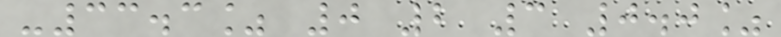-33.3% 0 2 3 0.0%
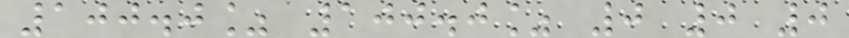100.0% 100.0% 0 0 0
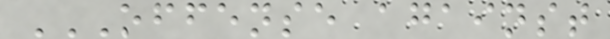OFFENSE AGAINST
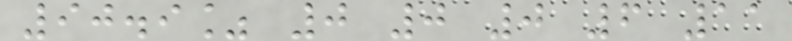90.9% 0 0 0 6 11
